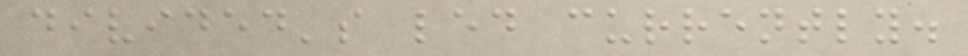divided's led currently.
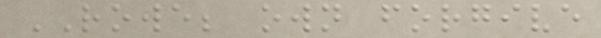ROWE; own forgive
